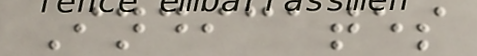Indicates
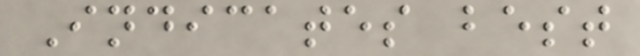Indicates best
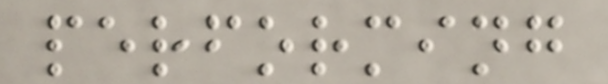performing
